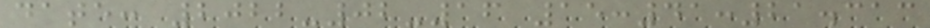date: 2022-02-16 15:41:21.313
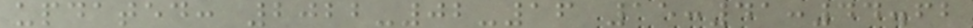updated: 2022-02-16 15:41:44.62
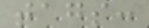tags:
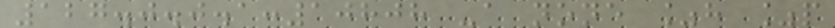127.0.0.1:10808 -a none %h %p
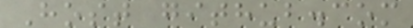Host github.com
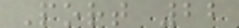Port 22
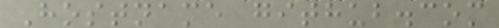Hostname github.com
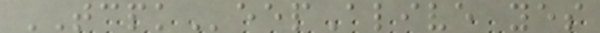TCPKeepAlive yes
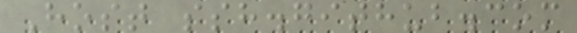Host ssh.github.com
